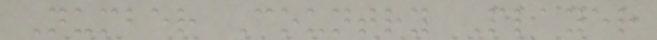Number Country Player
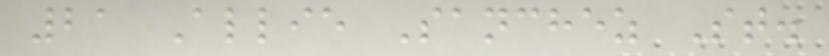21 Allie Sanchez St.
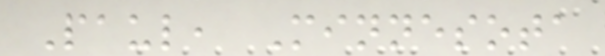Paul, Minnesota
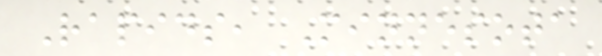Rapids, Minnesota
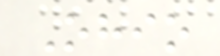Ohio
